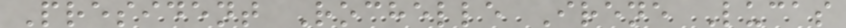President Rochelle Irene Lucas
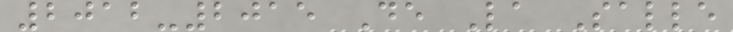2012-2015 De La Salle
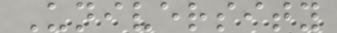University
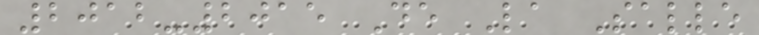2012-2015 De La Salle
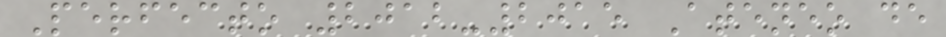Perfecto 2012-2015 Ateneo de
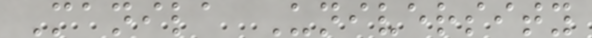Manila University
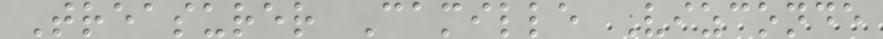Treasurer Camille Vizconde
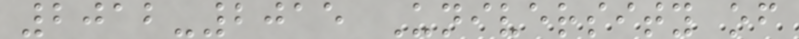2012-2015 University of
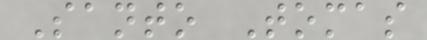Santo Tomas
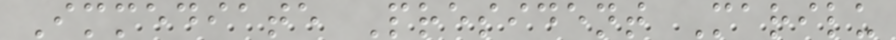Immediate President Marilu
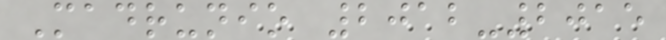Madrunio 2012-2015
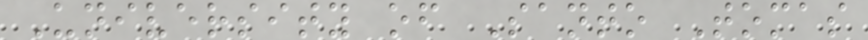University of Santo Tomas
